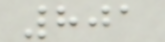801
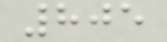805
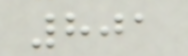801
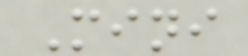Mini
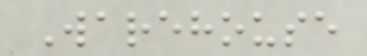Warehouse
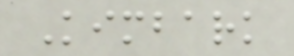Kimbark
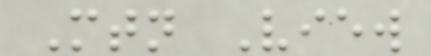Mtn View
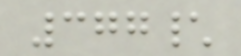377\
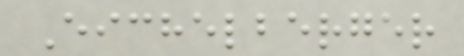Eichelberger
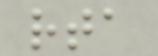rta
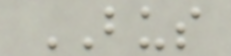BUS
